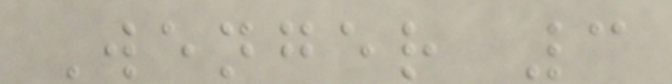Wenger 3
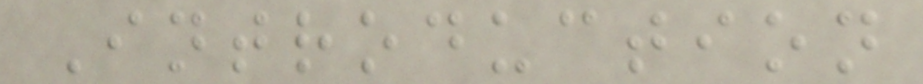Introduction
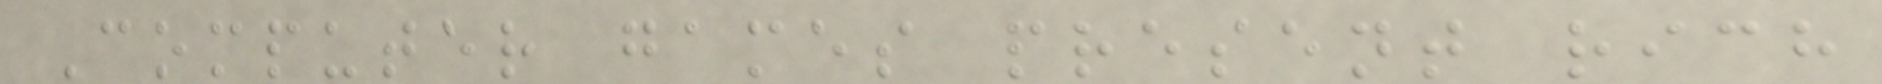Computer games present rich
